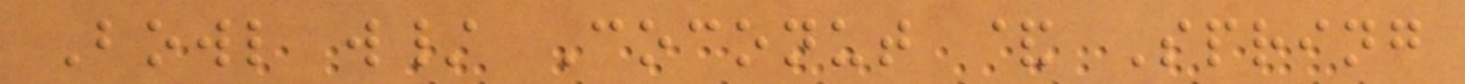Bowl w/ Coconut & Spring
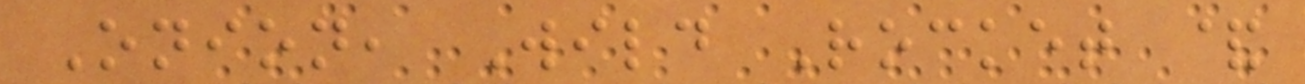Onion, Wild Rocket &
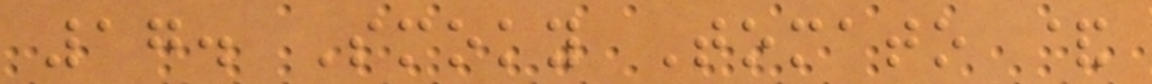17. Smoky Tomato &
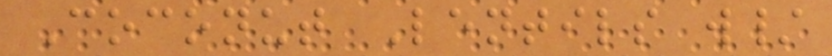Coconut Lentils w/
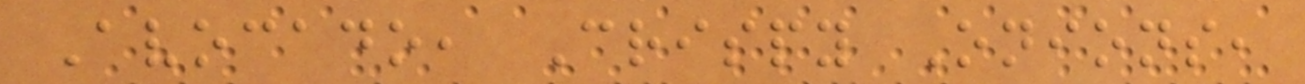Avocado, Crispy Onions,
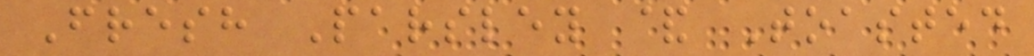Fresh Parsley & Toasted
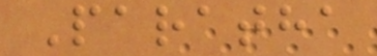Paratha
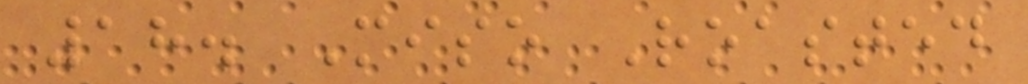18. Miso Roasted
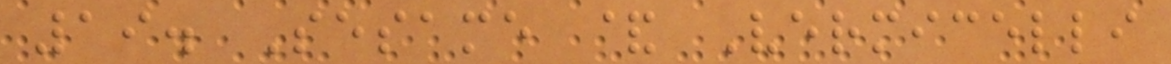19. Sesame & Vermicelli
